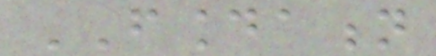FOUNDATION
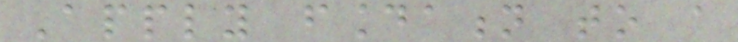Apply foundation to a
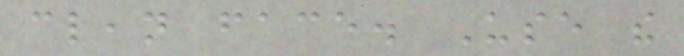clean face. Use the
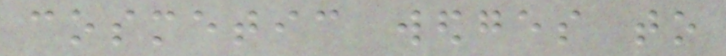cosmetic wedges to
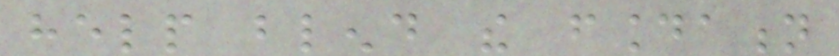help blend the foundation
